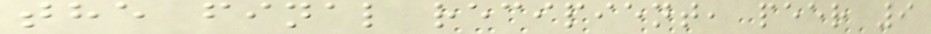the final recipient, peer 9
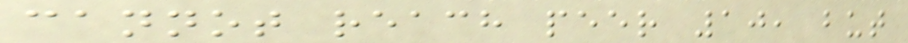cannot reach peer 10, but
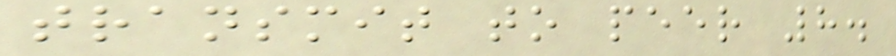transmit to peer 8.
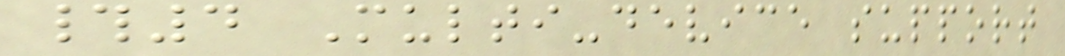#4 Multi-device support
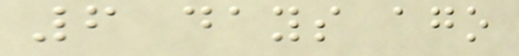6 days ago
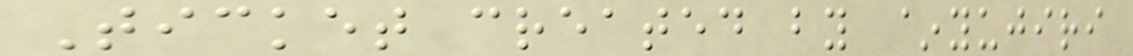Ticket created by ~yujiri
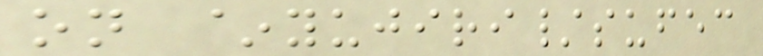on ~yujiri/sufec
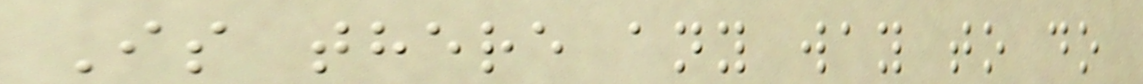Is there any way to do
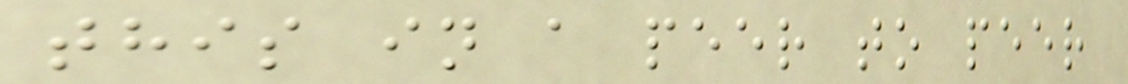this in a peer to peer
